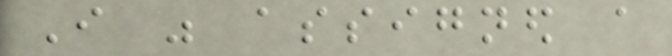I was assigned a
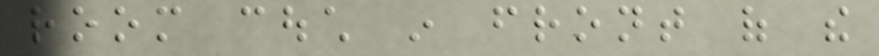room couch in front of the
